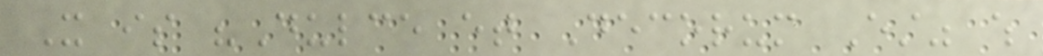It is "Dulce et Decorum Est" which
